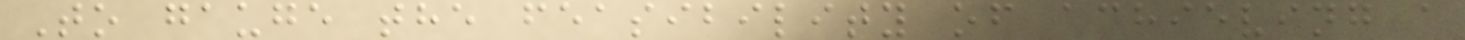To gauge the feasibility of achieving a
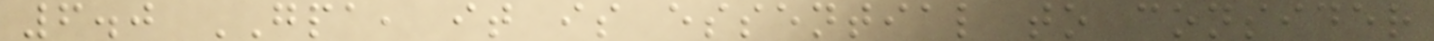6.0 GPA, it is essential to consider
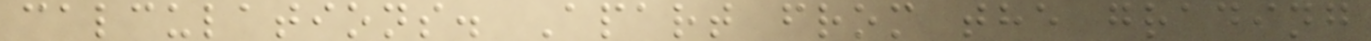calculations. Apart from the grading
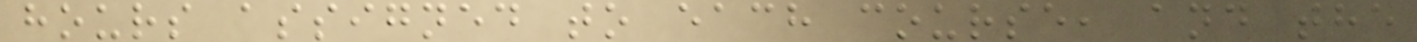hours assigned to each course, and the
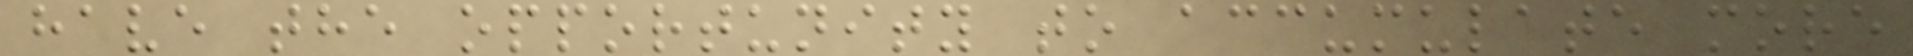have the opportunity to accumulate more
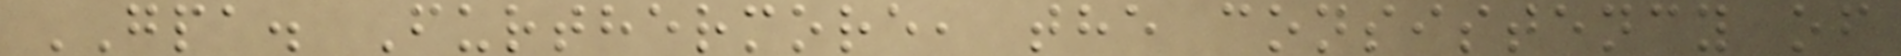GPA. Furthermore, the consistency of
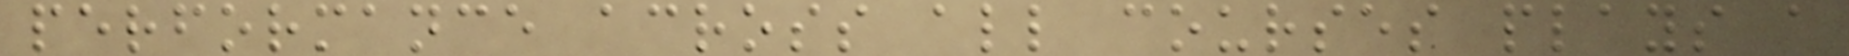performance across all courses plays a
